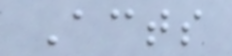Acts
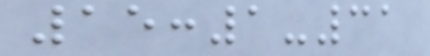15:1-31
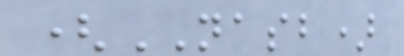(NASB)
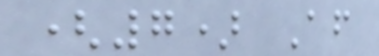(7) After
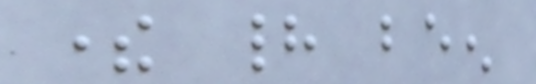there had been
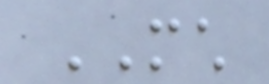MUCH
